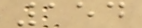154
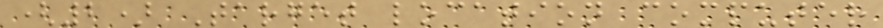(2) Target location computer
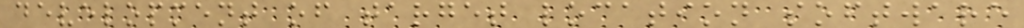development of target location software
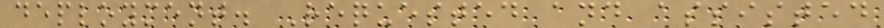deployment. Requested and assisted
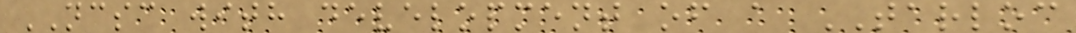NCSC with development of a TARLOC
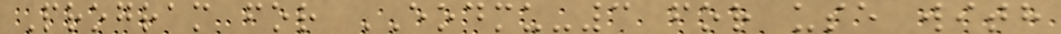Program for EODMU-3 for use with
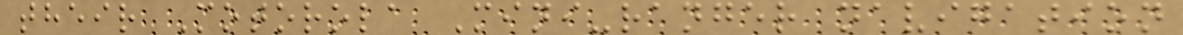their Motorola Mini-ranger navigation
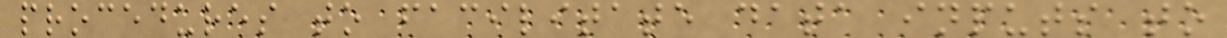procedures to facilitate data inputs to
